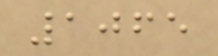1065
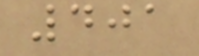401
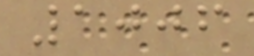1006
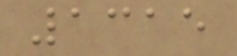1315
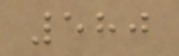580
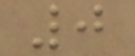0
